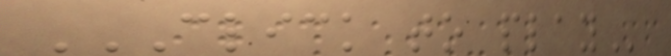CLICK TO PLAY
